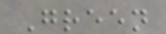Green
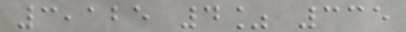3,125 4% 335
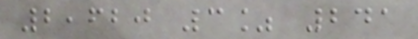2,620 3% 241
